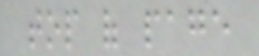top of page
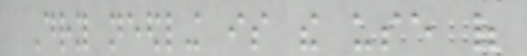Dry needling is the use of
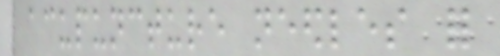acupuncture needles for
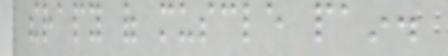therapy of muscle pain.
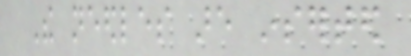The needles are inserted
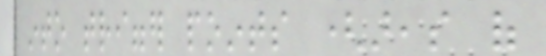into trigger points (areas of
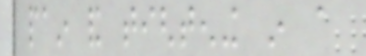pain and tightening in a
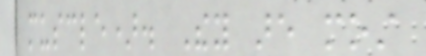muscle). They are most
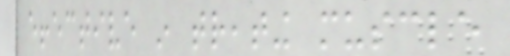effective in treating muscle
